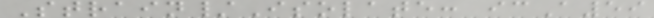Strain/Isolate: icA59
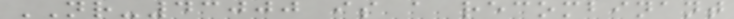NR-43000 is a recombinant
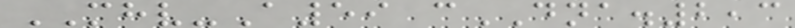MHV-A59 cDNA.2,3
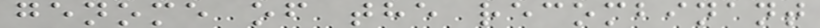genome of the recombinant
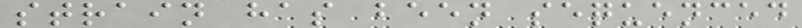strain has been sequenced
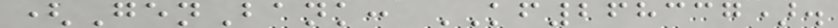(GenBank: KF268337).
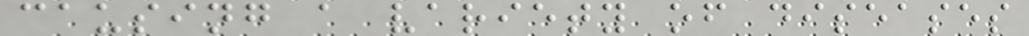causing a variety of diseases
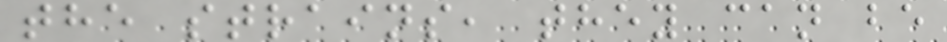the strains, they can be
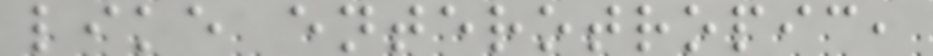like enterotropic,
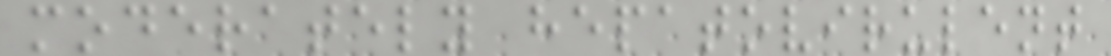moderately hepatovirulent
